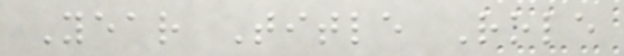Year Title Role
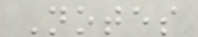Notes
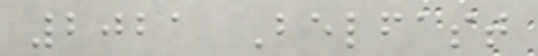2021 Belfast
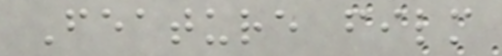Feature film
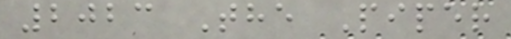2023 The Piper
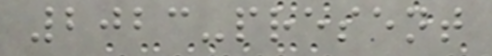2023-present
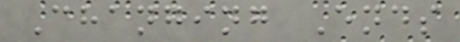Changing Ends
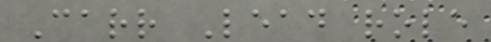Carr Lead role
